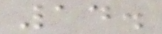14.
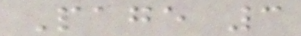Page 3
